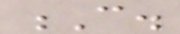C.
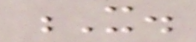X.
